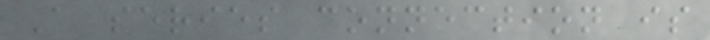A series connection is
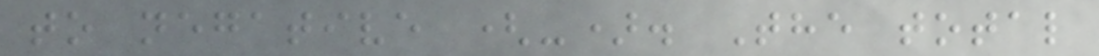to negative (-). The total
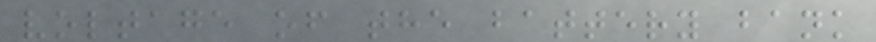voltage of the battery bank
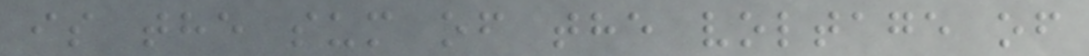is the sum of the voltage of
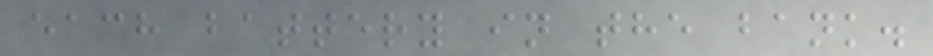each battery in the bank.
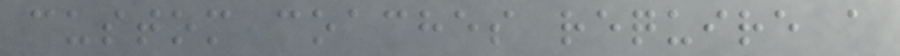custom coaches require a
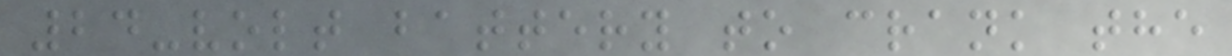24-volt battery to crank the
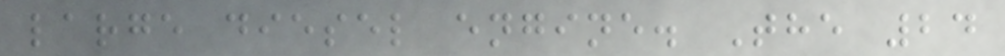large diesel engine. The 24
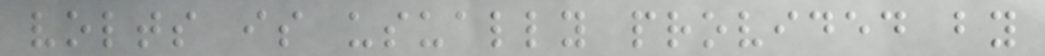volts is usually provided by
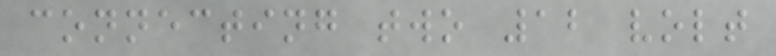connecting two 12 volt
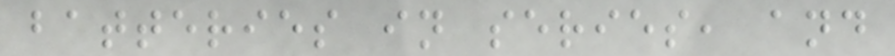batteries in series, and
